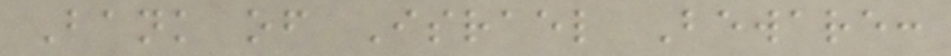Bank of Israel Beware:
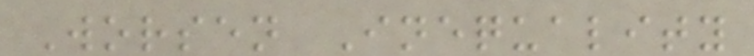Worsen Inequality
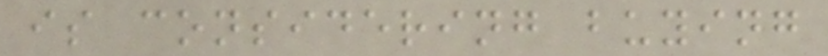is considering buying
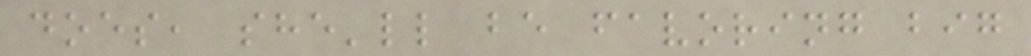does, she'll be favoring big
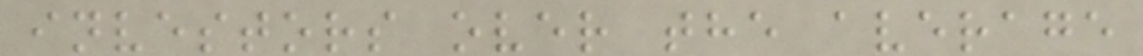investors over the average
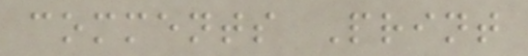comments Print
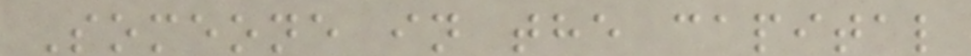Someone in the capital
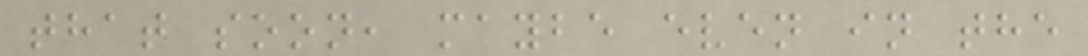that soon, maybe even in the
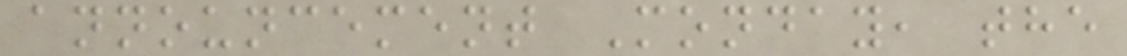announcement Monday, the
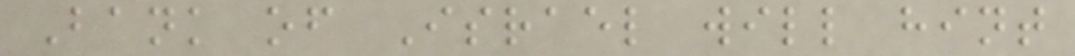Bank of Israel will hint
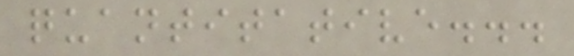quantitative...
